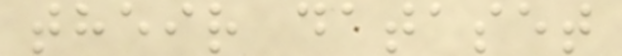their dataset
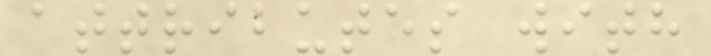attributes with
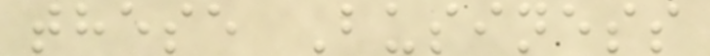these Business
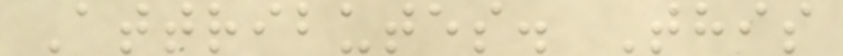Attributes. This
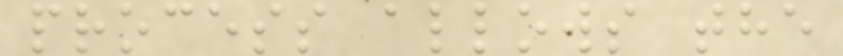process allows the
